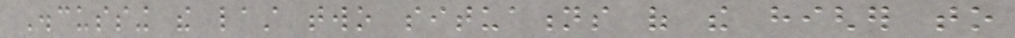Discussing the last two situations of the higher to
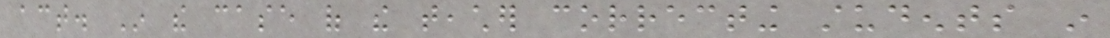act. In the case of the teacher correcting students in
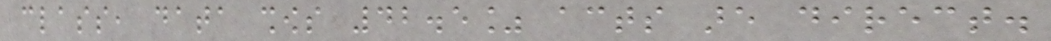class, data shows 42.5% acts are direct.
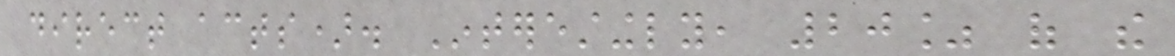direct acts). Interestingly, 20% of the
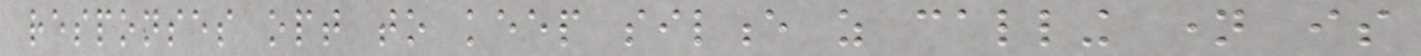responses opt to keep silence as calling name is
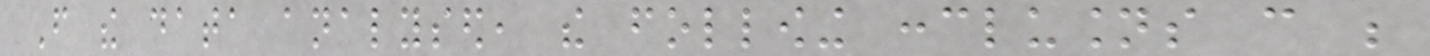From the data analysed, the following conclusions can be
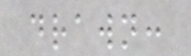drawn:
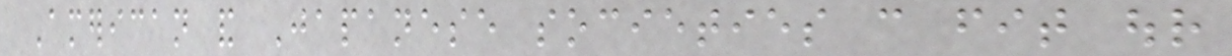American and Japanese societies can fit our
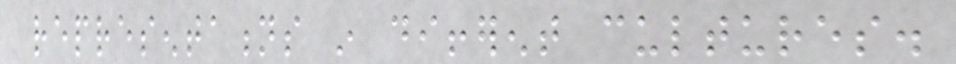representations in different cultures.
